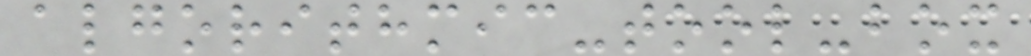algorithmic-tool-box
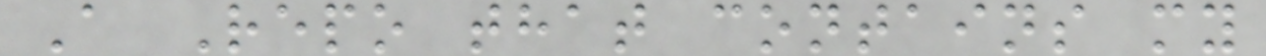A Repo that contains my
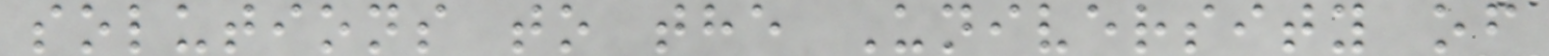solutions to the University of
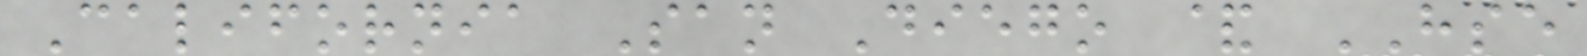California San Diego & HSE
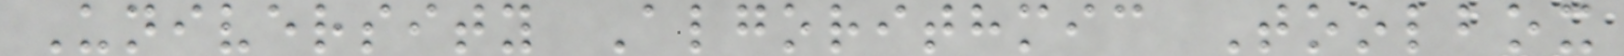University Algorithmic Toolbox
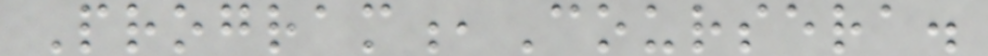Program,Coursera.
